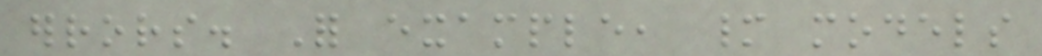errors. For example, many models
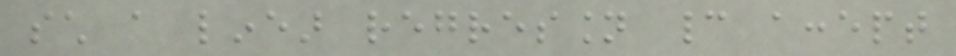such a linear regression cannot accept
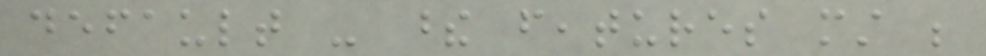default - these features must be
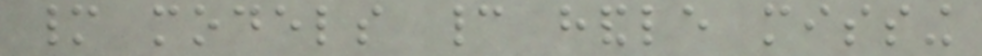many models cannot handle missing
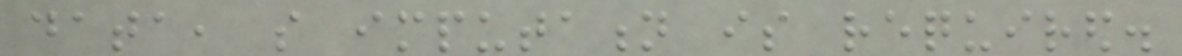data, so imputation is required.
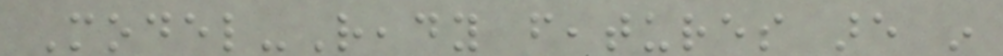Model-Ready features are in
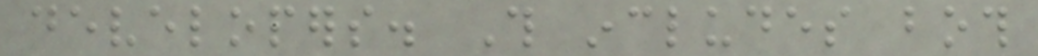developers. This includes both
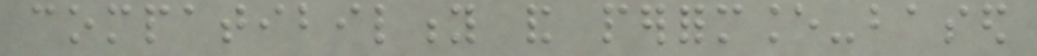compatibility and performance-based
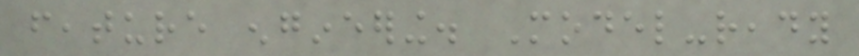feature engineering. Model-ready
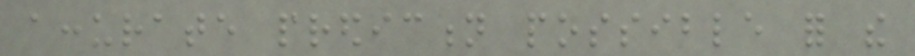accurate prediction possible for the
